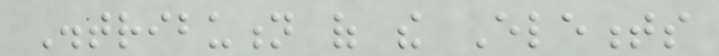Distribution of the Elements
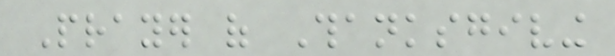Prayer of Thanksgiving
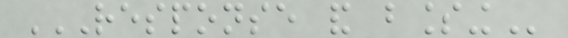RESPONSE AND BLESSING
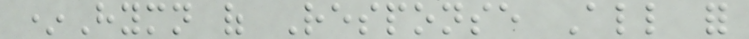*Hymn of Response All for
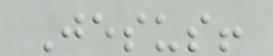Jesus!
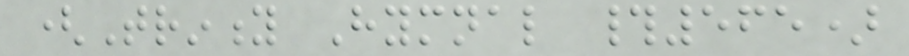(Trinity Hymnal #565)
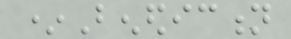*Benediction
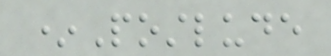*Postlude
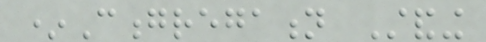*Congregation Standing
